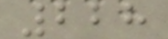228
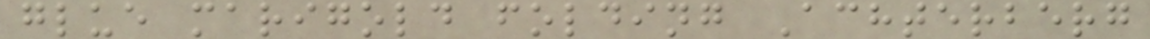glue marigold folding Achterberg
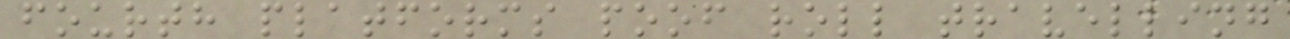fourth platforms poof roll travelling
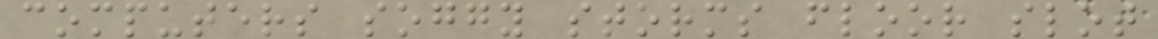computers soggy storms floor slot
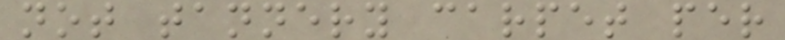not tannery carpet per
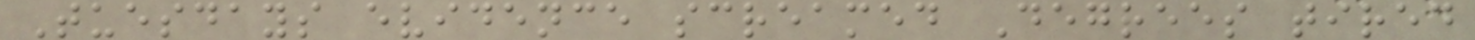Tuesdays evidence screamed Degrees tired
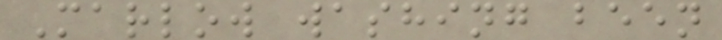Marlow washing been
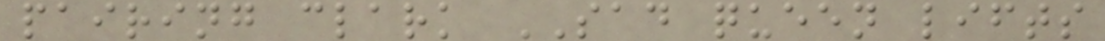pairing clark SAD queen lifts
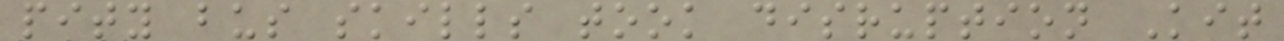pity bus skills took disruption Kit
